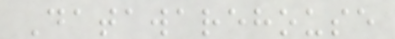Datawarehouse
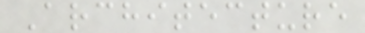Architecture
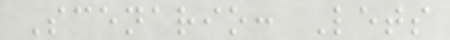Scenario: Lets
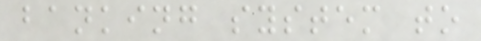banking system to
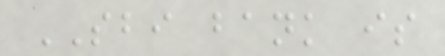SBI bank is
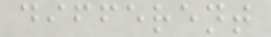different
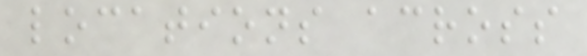locations across
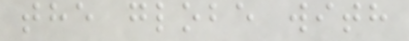the globe with
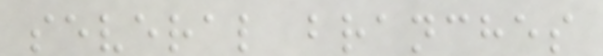several branches
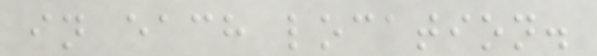in each location.
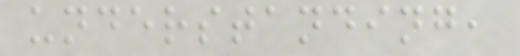understanding,
